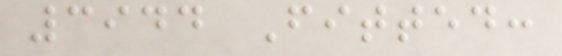3944 Fitted:
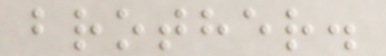brother.
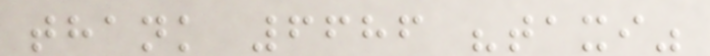thank 6686 "taxi"
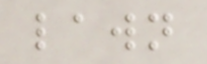lawn
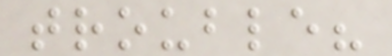trouble?
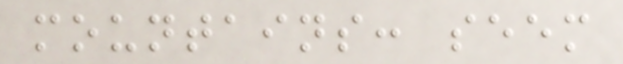mountains: seem
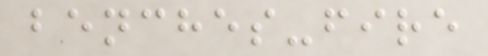benches-fire
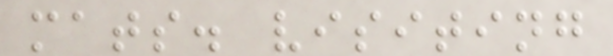mats. visiting
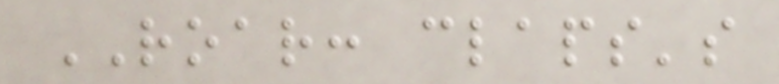ROAR: claps's
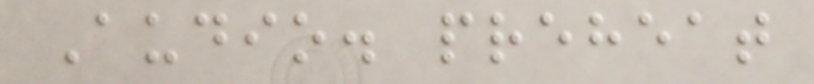Audio. preheat
